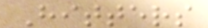Hitters
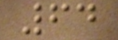64
